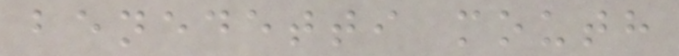benedetti mouth
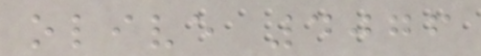olive 4076
